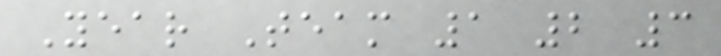Year Team 1 2 3
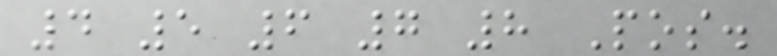4 5 6 7 8 Pos.
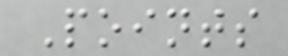Points
